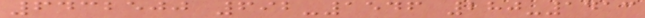6432500 692-1546 280-1413
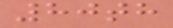80th
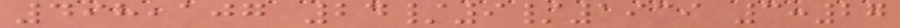498,107 24/9/1939 3:27
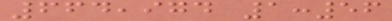664,974 1:56
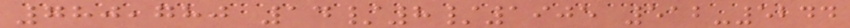780,780 14/8/1905 512-5244
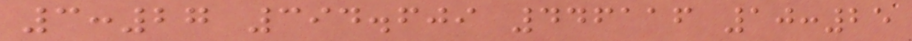3:27 394.609 446116 10:25
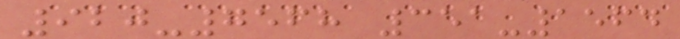920-7568 351-1564
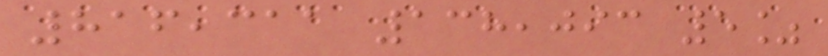816,311 138,093 5%
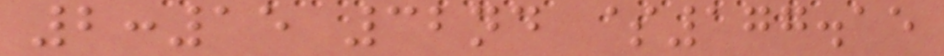2:15 32nd $177.15
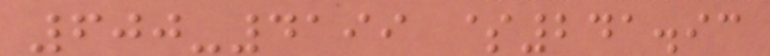600-4199 $241.93
